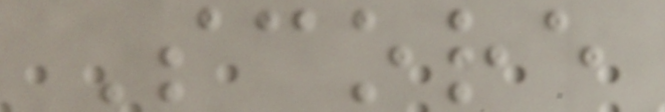Score
